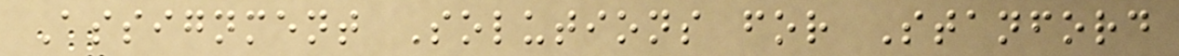Assignment Solutions for Stanford
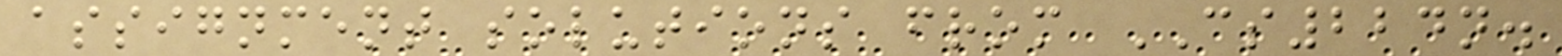assignment solutions from CS224n.
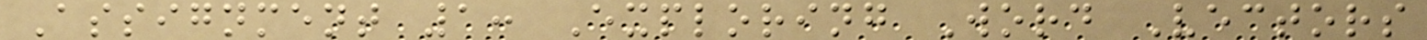Assignment 1: Exploring Word Vectors
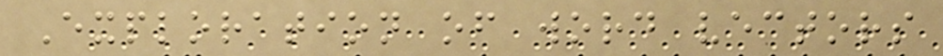Exploration of word vectors
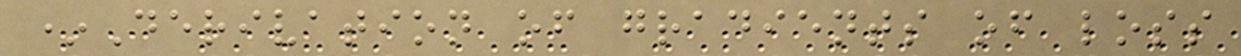*Derivation of gradients of loss
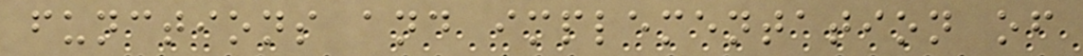functions and implementation of
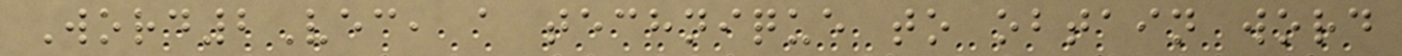Word2Vec, a technique to obtain word
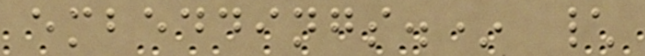embeddings.* \
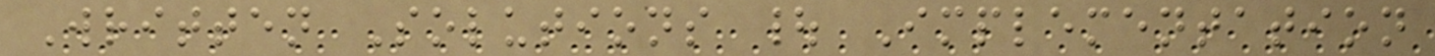Written Solutions | Implementation
